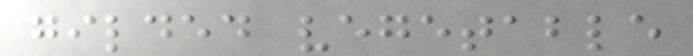gilded vegetable
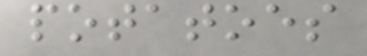potatoes
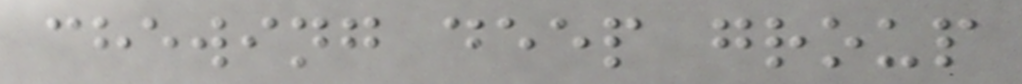chewing deep group
